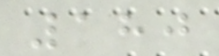180
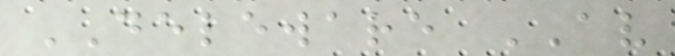DELEWARE AV
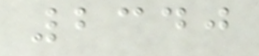2340
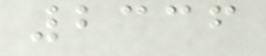2336
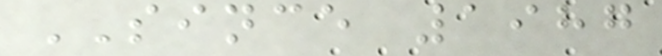SINCE 1987
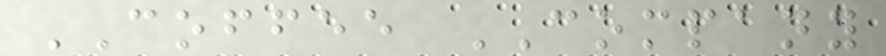COFFEE COMPANY
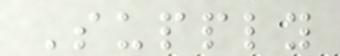Supply
